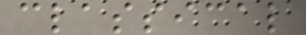classical
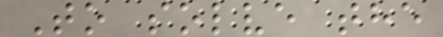To solve the
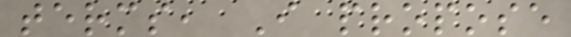terms, I propose
